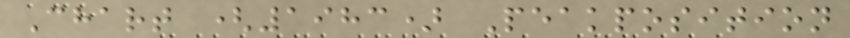Chart (1983) Peakposition
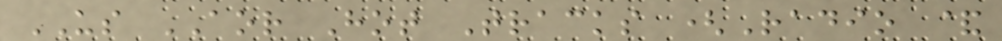US AOR Hot Tracks (Radio &
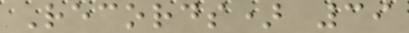Records) 39
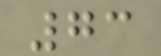73
